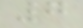7
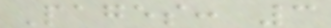Pages: 3
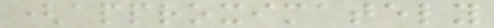(approximately
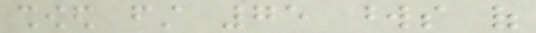showed first 75 words of
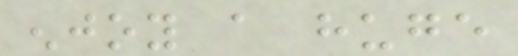enjoy a huge
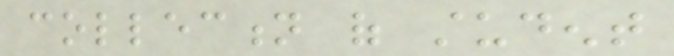collection of student
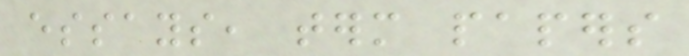essays, term papers
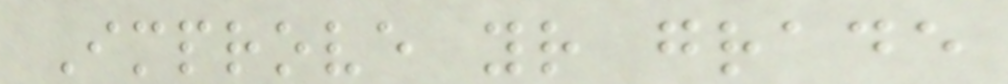Improve your grade
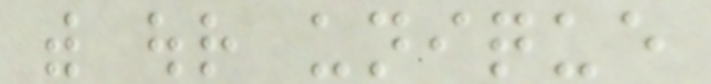with our unique
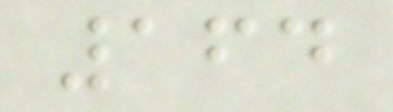164
